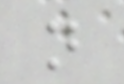n
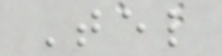Tel
